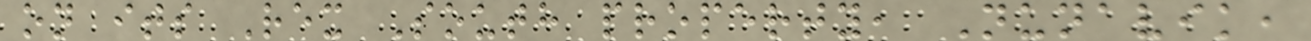on its Rex South property, Nunavik,
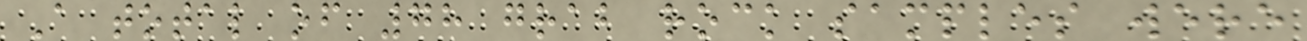A total of 78 grab rock samples were
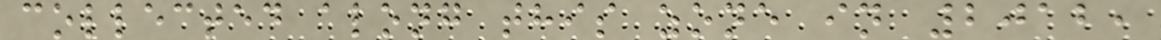collected along this zone in 2012,
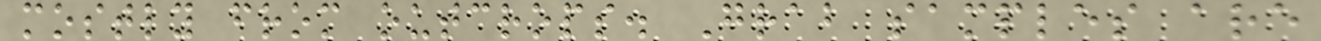mostly from outcrops. Grab samples are
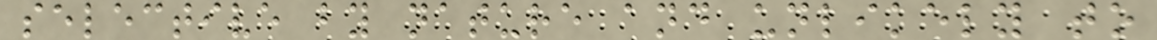selective by nature and unlikely to
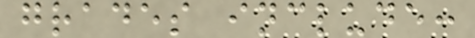grades include:
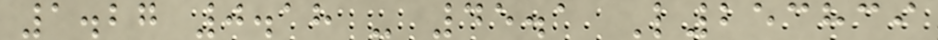1.27 0.18 - 45.1 L253839
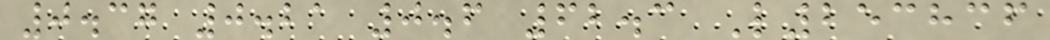0.37 0.21 0.6 62.3 L253836
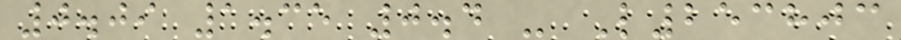0.09 1.35 0.4 - L253803
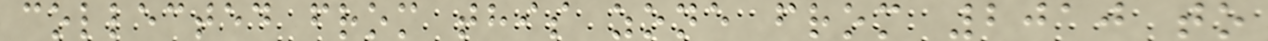collected from this zone from 2010 to
